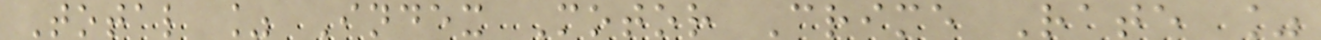Total % Index Motor Crime Rate %
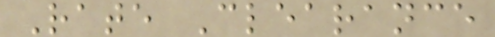Rate Clearance
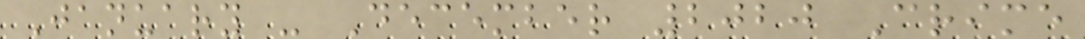January - December 2020 Crime
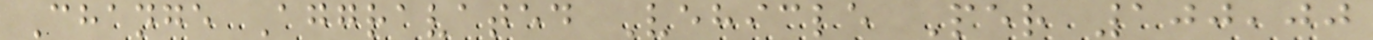Change Aggravated Vehicle Per 100,00
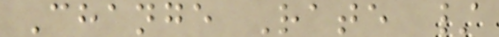Change Rate /
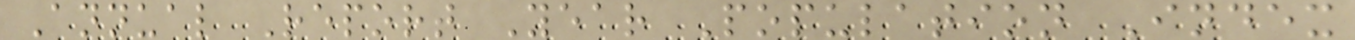Annual Report Year Population Index
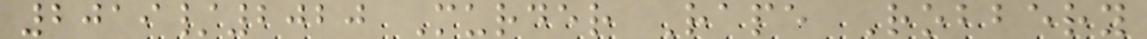2019/2020 Murder Rape Robbery
